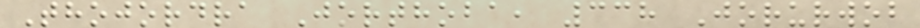Thojordra Jorthoba, 338 Jorurwob
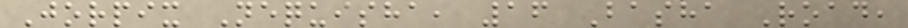Jorpix Nequisha, 16 Basha Road,
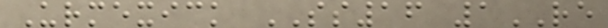Urmexick SS16 1RE
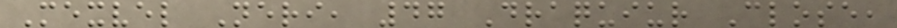Mexvel Neri, 47 Draquiur Close,
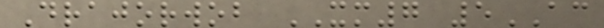Drajorwob XM7 5AC
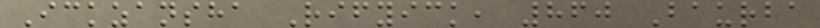Ickzansha Rifyick, 860 Baurba
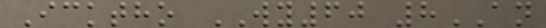Icktho WY60 8AN
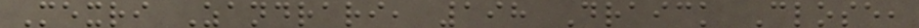Mexri Zandrari, 198 Draick Close,
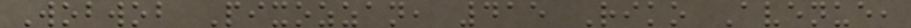Wobwob Pixozzan, 415 Riko Avenue,
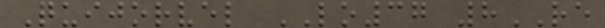Quijorvel LO37 8RE
